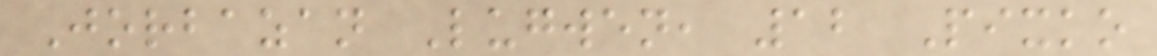Jorbazan Lugwen, 12 Pixko
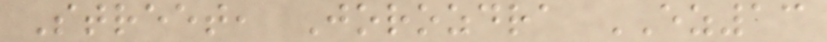Street, Jorozdra EZ13
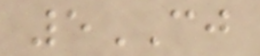5CJ
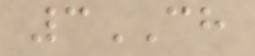3CH
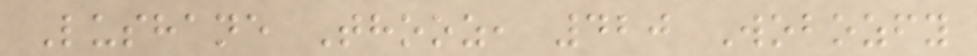Lushane Thooz, 420 Wobozfy
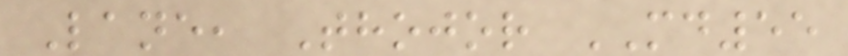Lane, Thojor MD55
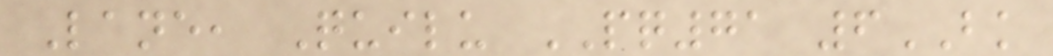Lane, Quilu PQ71 6BK
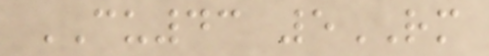CU43 5RM
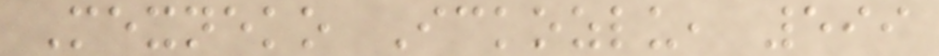Mexneko Ickozlu, 599
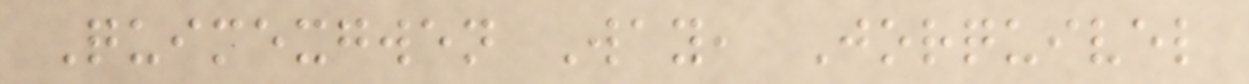Quimexgwen Way, Jorquivel
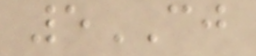5CJ
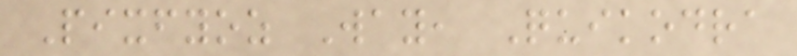Pixfyoz Way, Quikodra
